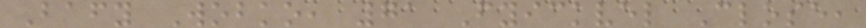Bafy Wobko, 71 Fyickvel Close,
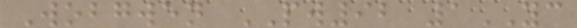Wobgwen PW92 1YC
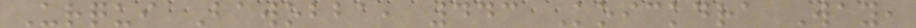Urqui Bawobba, 443 Koickdra Way,
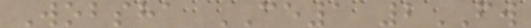Wobsha CE1 2FW
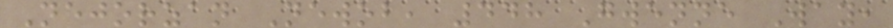Nejorzan Newob, 448 Gwenne Way,
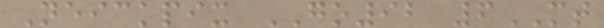Neickpix GO92 6MT
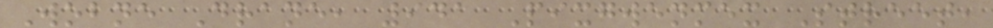Wobne Drane, 941 Pixgwenmex Street,
